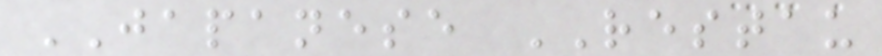JAPANESE RESTAU
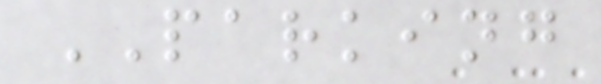PARKING
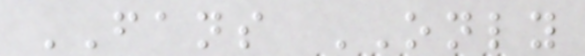FANS ONLY
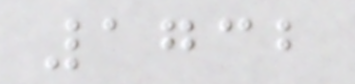1732
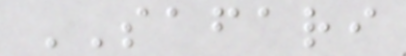SAFARI
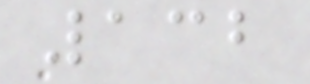132
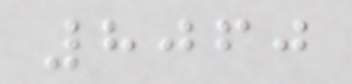8060
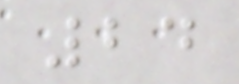24
